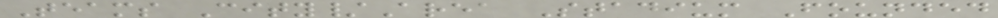Teams City/Area Stadium Founded
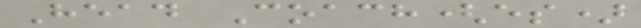Head Coach(es)
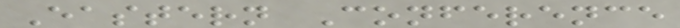Eastern Conference
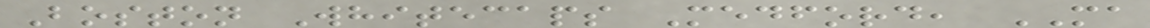Boston Whitecaps Medford, MA
